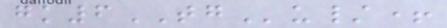gk6TGu/+
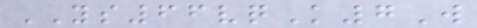YS66vqK7W
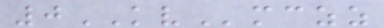0KVmczz
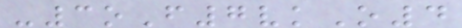-3oF7vkO4
